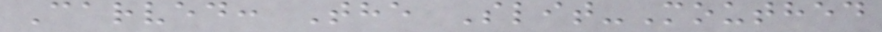Carved: The Slit-Mouthed
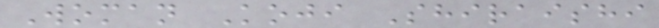Woman Koji Shiraishi
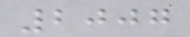2007
